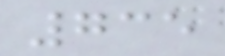735
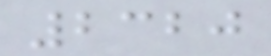2320
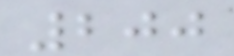200
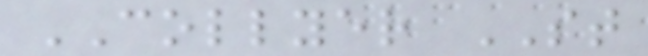COLLYER ST
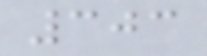303
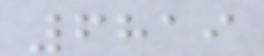6819
